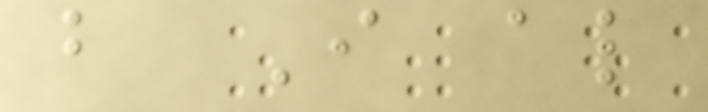but I also
